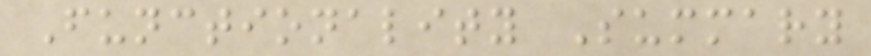Functionality Summary
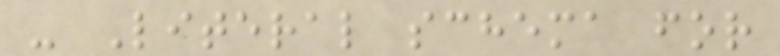- Literal schema for
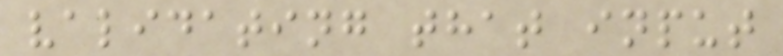validating that input
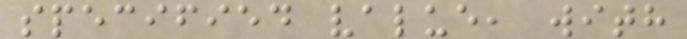specified value, with
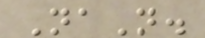NaN.
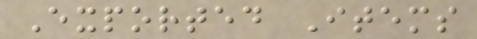Exported Items
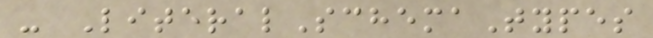- LiteralSchemaTypes
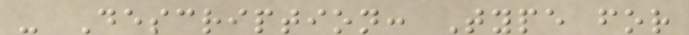- Description: Type for
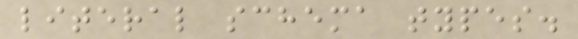literal schema types.
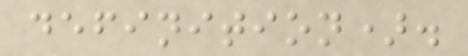definition).
